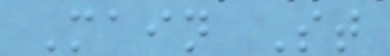Main St
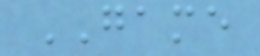GAME
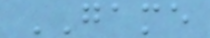GAME
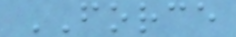FORCE
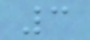3
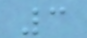3
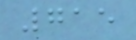715
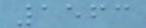1563
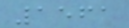1561
